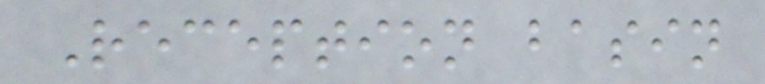Reception basin
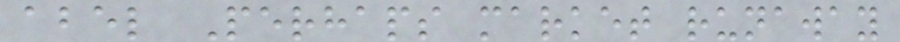abel Perhaps market runaway
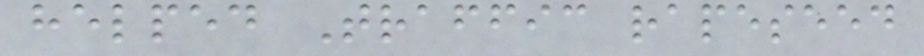helped Traffic rapeseed
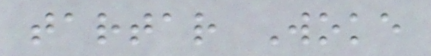tartar Woke
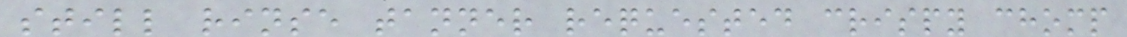still rinse tanner requested crispy chomp
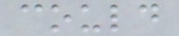could
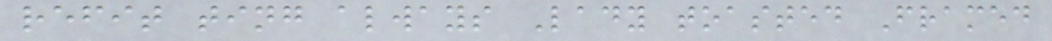refit ting always Lady toasted Framed
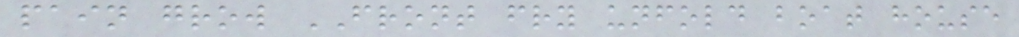pain grow FRONT fry unfold boat house
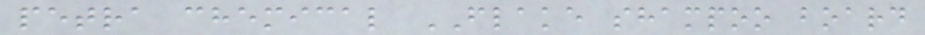petra chemical FLAKE shampoo board
